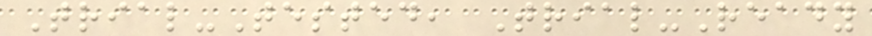Trial-Tested, Trial-Ready
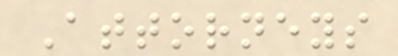Attorneys
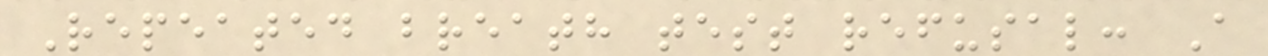Repeated breath test refusal: A
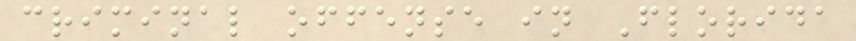criminal offense in Florida
